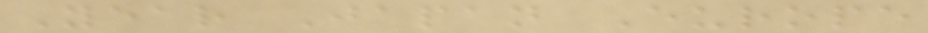Year Japan Europe
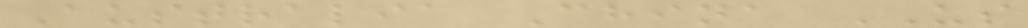Australia China US
